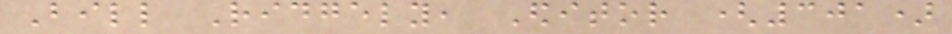Bill Ridgely, Editor (301)
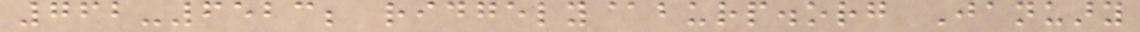762-6523; ridgely@burp.org January
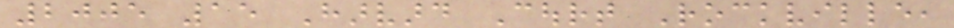2005 15 Harvard Court Rockville,
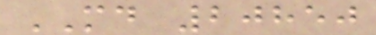MD 20850
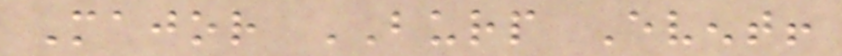Major BURP Event!
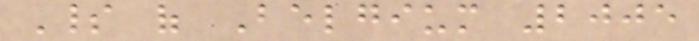Spirit of Belgium 2005
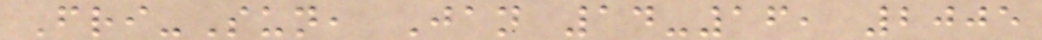Fri-Sun, Jan 14-16, 2005
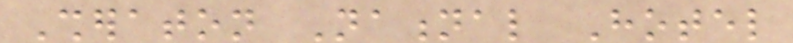Sheraton National Hotel
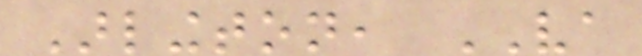Arlington, VA
